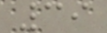39
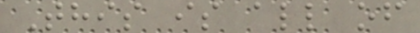This is all of
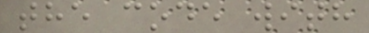the code with
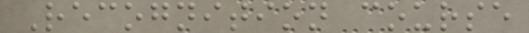Recognition course
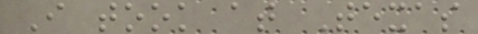I took at Texas
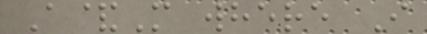A&M where I
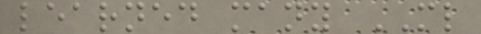learned many ML
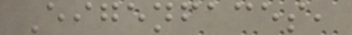Eigenfaces,
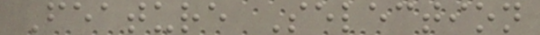Feature Selection
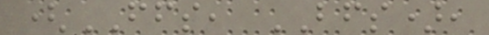(FFS, BFS),
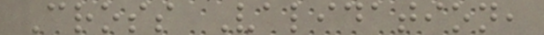Cross Validation,
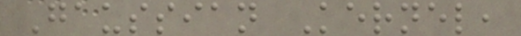Gaussian Kernel,
